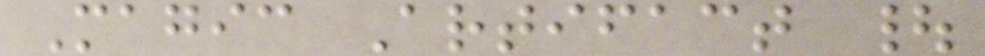Magic Artifact |
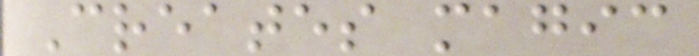Creates magic
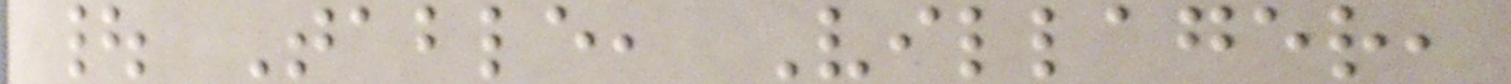| Table, Villager,
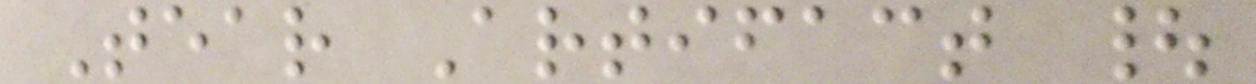Tear Artifact |
